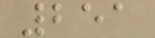251
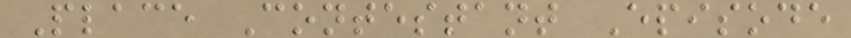Place Contestant Episode
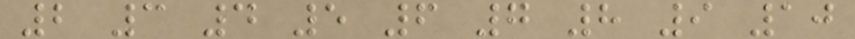2 3 4 5 6 7 8 9 10
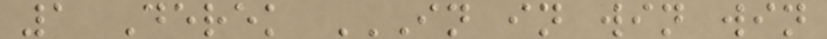1 Derek IN IN WIN WIN
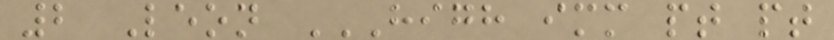2 Leon HIGH IMM PT PT
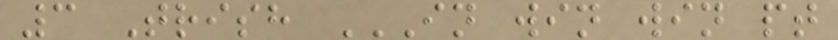3 Trish IN WIN WIN PT
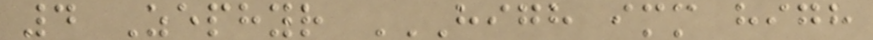4 Zephyr HIGH IMM HIGH
